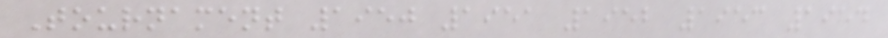Tournament 1950 1951 1952 1953 1954
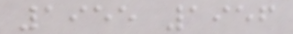1955 1956
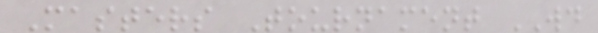Masters Tournament WD
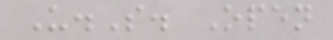U.S. Open
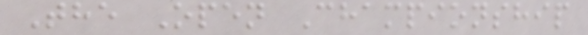The Open Championship
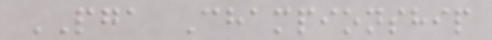PGA Championship
